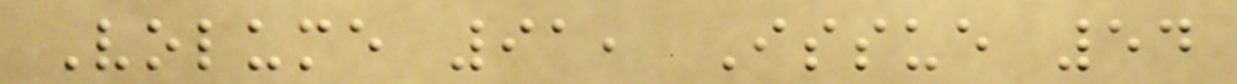Volume 91, Issue 54
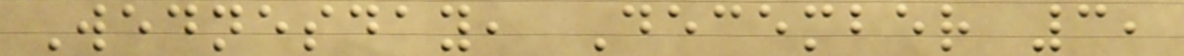Wednesday, December 3,
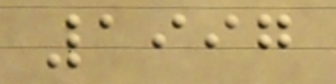1997
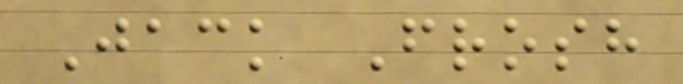Jack Frosh
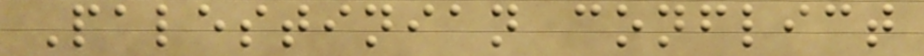Palestinian conflict
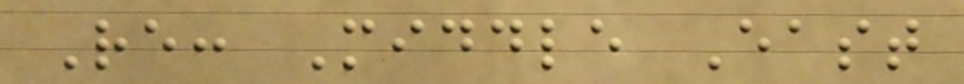Re: Middle East
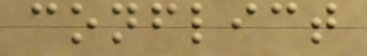conflict
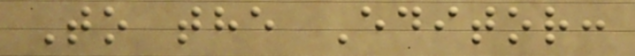To the Editor:
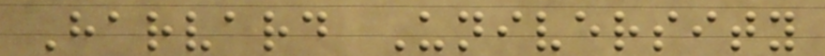Harvard University
